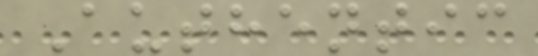Authentic
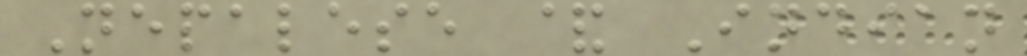Nepalese & Indian
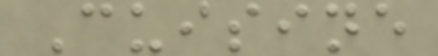Cuisine
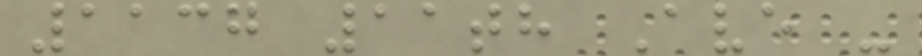1137 11th Ave -
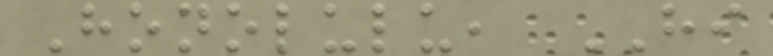Honolulu, HI
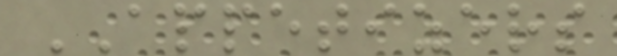APPETIZERS
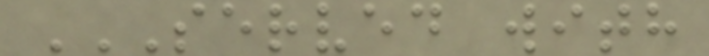SERVED WITH
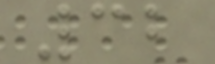32
